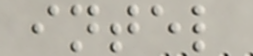intel
